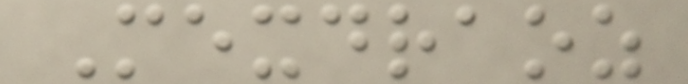Mexdraoz
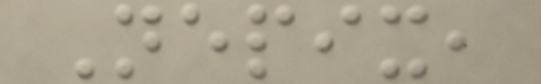Nepix,
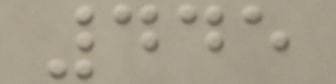445
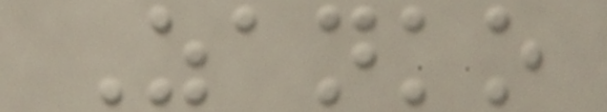Zanko
